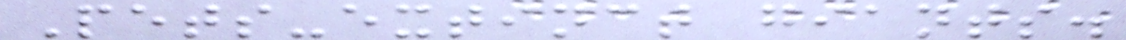Pets-extinct giants.
